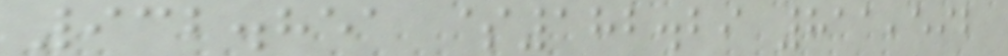932.851 $182.29 811,592
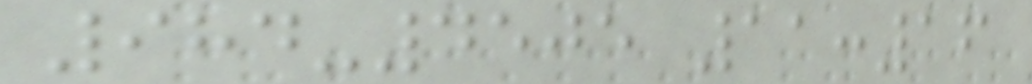984-4505 11:16
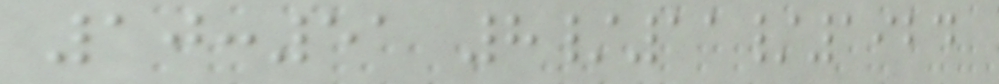10:51 8/11/1924
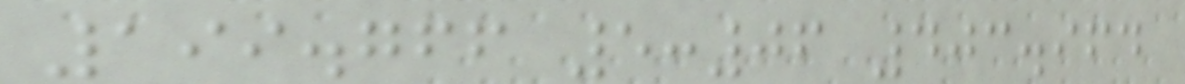199.766 5:06 403.964
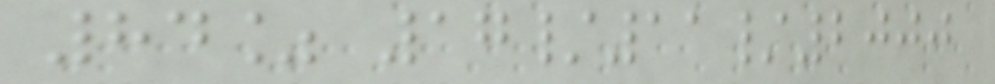84% 17/11/2000
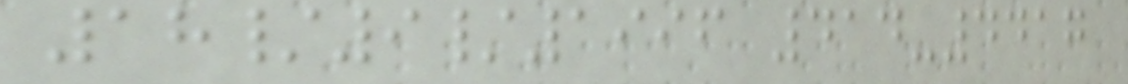18/9/1996 414-4417
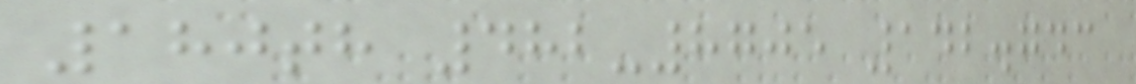180th 482-8705 142.743
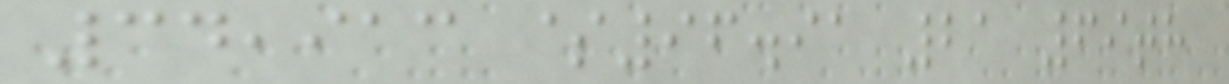34,913 $96.91 21 69th
